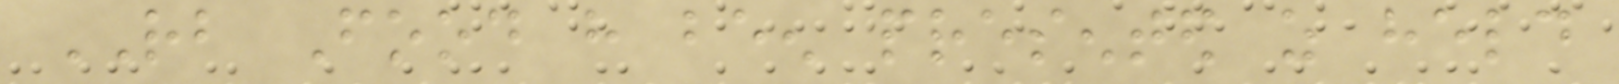RB Food have been presented as held
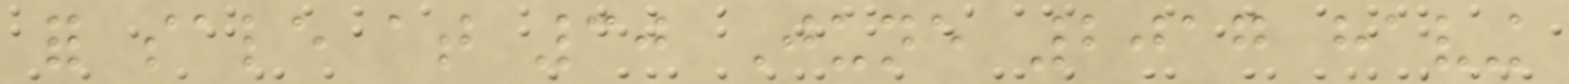for sale at 30 June 2017 having
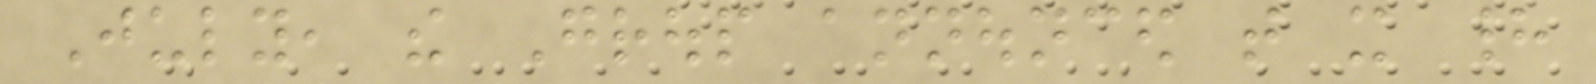July, the Group announced that it had
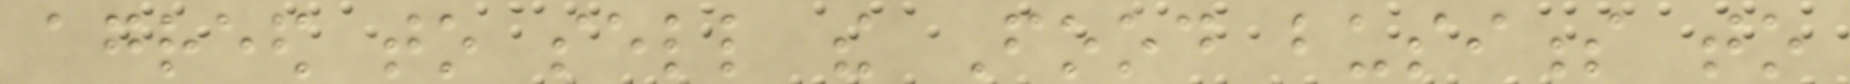agreed to sell the Food business to
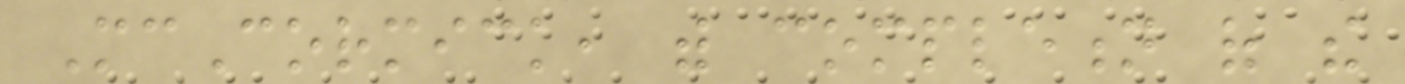McCormick, with completion of the
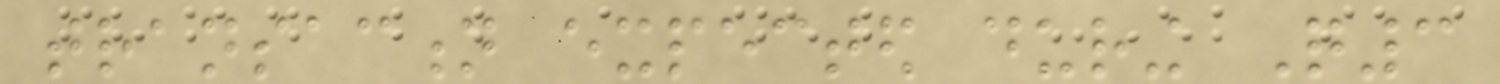transaction expected during Q3
